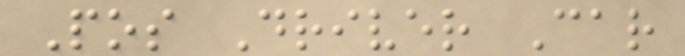Pos Driver Car
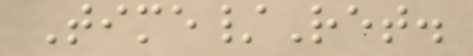Time/Ret.
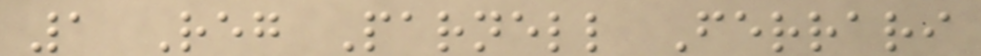1 Reg Parnell Ferrari
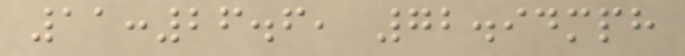11:26.6, 72.94mph
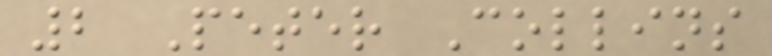2 Peter Collins
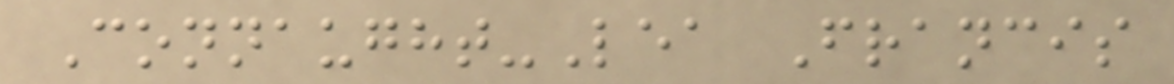Connaught-Lea Francis
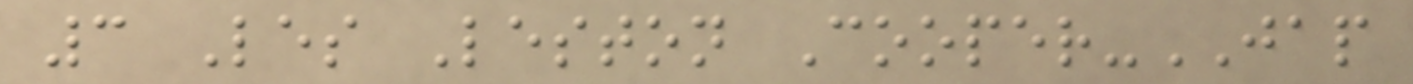3 Les Leston Cooper-JAP
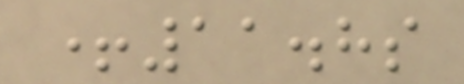+11.8s
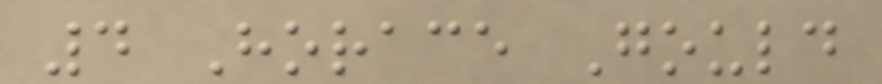4 Horace Gould
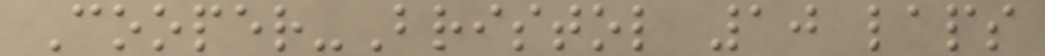Cooper-Bristol 10 laps
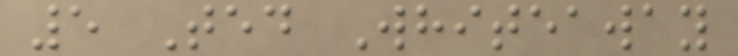5 Ted Whiteaway
